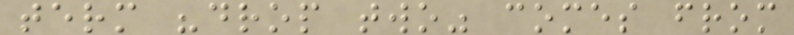term "drop two" comes from
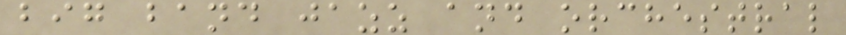big band jazz and orchestral
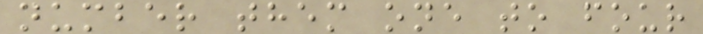number them one to four
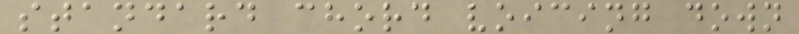standard chord voicing down
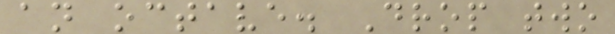an octave. Drop two
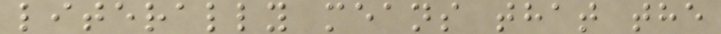literally means that the
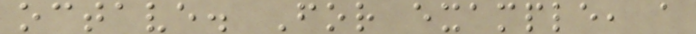octave. For example, a
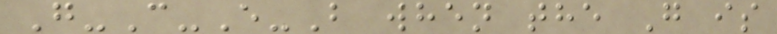G-C-E-B when the G is
